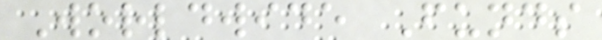Worldwide Funds
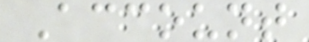Account
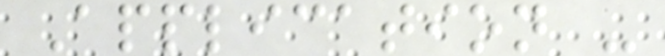Application -
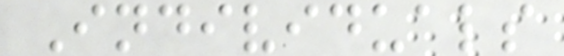Individuals
